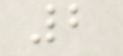2
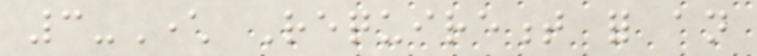3-Character Requirement for an
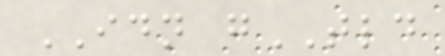IDN gTLD
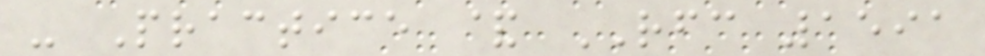- Practice & RFC 1591
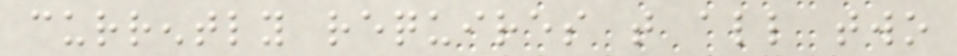currently requires that all two
